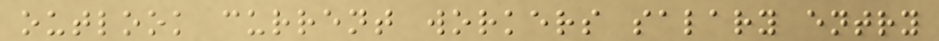outlook current workers salary entry
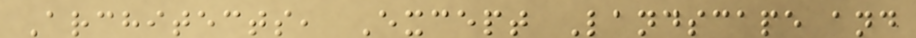Architects, Except Landscape and
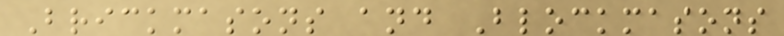Brickmasons and Blockmasons
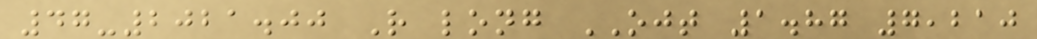47-2021.00 R long OJT 1.87 7,210
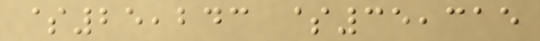$25,243 $35,315
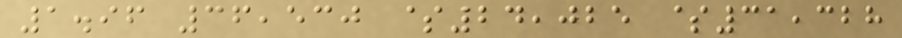1.96 36,530 $24,025 $31,328
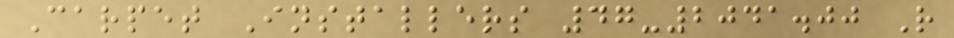Carpet Installers 47-2041.00 R
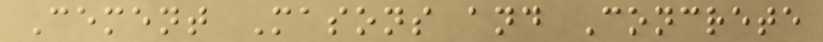Cement Masons and Concrete
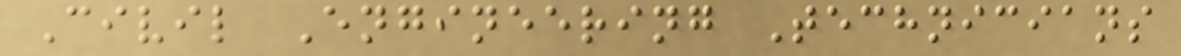Civil Engineering Technicians
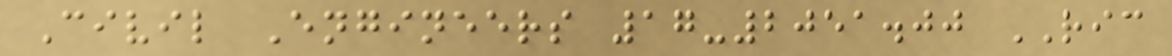Civil Engineers 17-2051.00 RIC
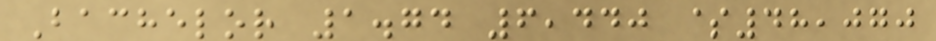Bachelor 1.74 6,440 $48,070
